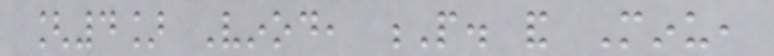[4] Vinod, P. and Minu,
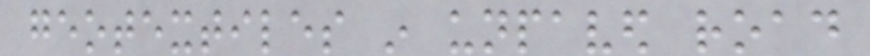geotextiles in unpaved road
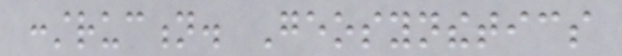construction. Geosynthetics
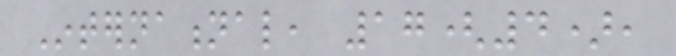International, 17(4),
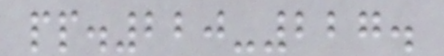pp.220-227.
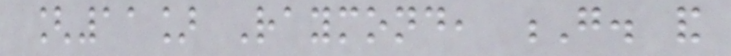[11] Raymond, G. and
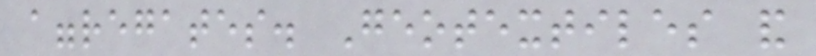aggregates. Geotextiles and
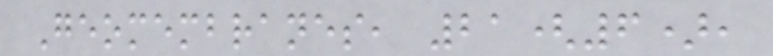Geomembranes, 21(6),
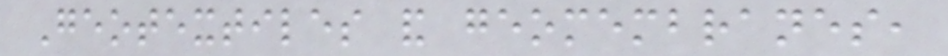Geotextiles and geomembranes,
